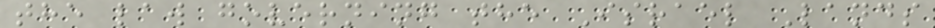the law governing the Israel Lands
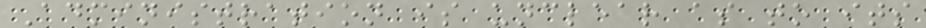Administration is unclear as to its
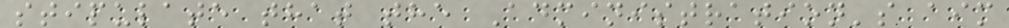stipulate that the Administration's aim
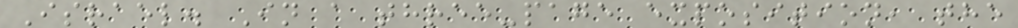Israel. In a three-page exposition, the
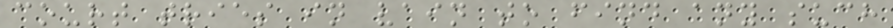court tries in vain to find any such
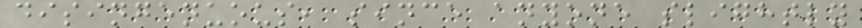disingenuous, since anyone slightly
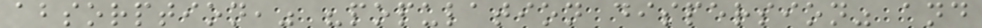absorption," "population dispersion" and
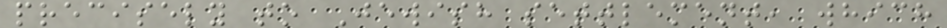precisely to Jewish settlement, which
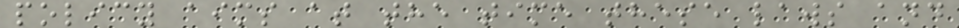policy aims at the time these laws and
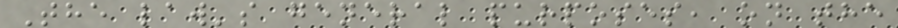The law's general purposes, on the
